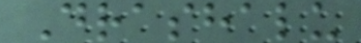Drashalu
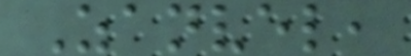Zanvel,
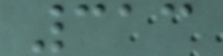313
